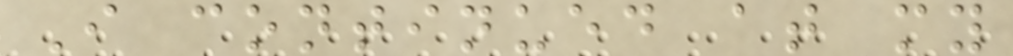I continued at my
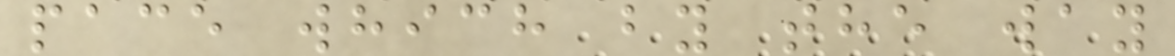pace which by the way
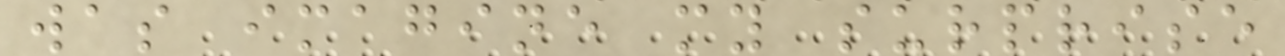was imagine my surprise
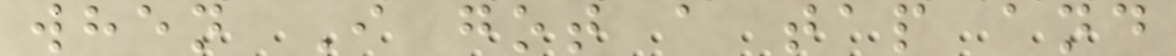when I got a tap and
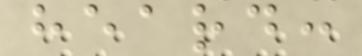heard:
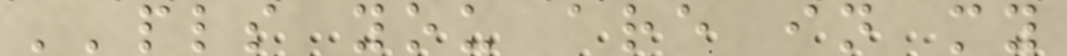''pls you are in my
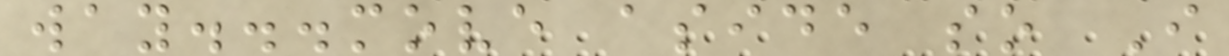way...move aside so I
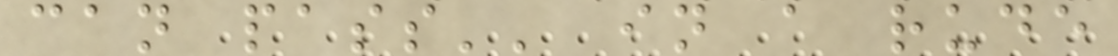can pass'' in a rude
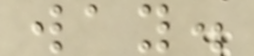way.
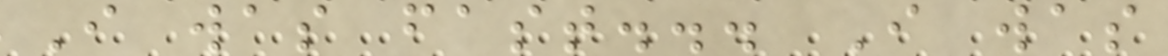I was fast... I was
